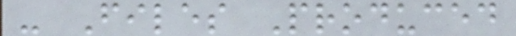- Files Produced
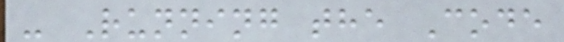- Running the Code
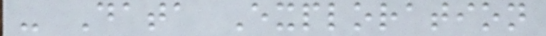- Data Exploration
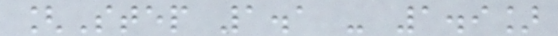[Step 1.1 - 1.9]
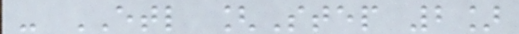- ETL [Step 2]
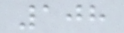108
